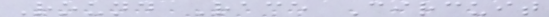Round Race Circuit
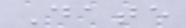Date
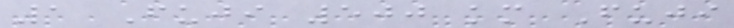1 Fuji 500 km Fuji
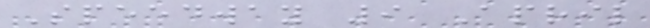Speedway 9 April
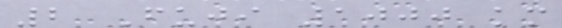2 Fuji 1000 km
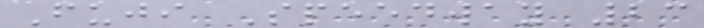Fuji Speedway 23
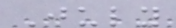July
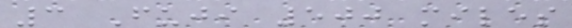3 Fuji 500 miles
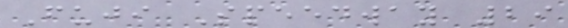Fuji Speedway 29
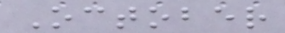October
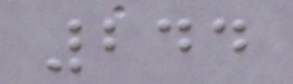244
